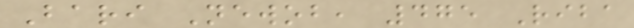Bari Newob, 475 Riba
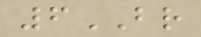6BR
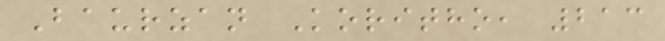Baurzan Koritho, 213
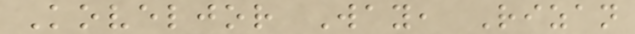Koveljor Way, Rizan
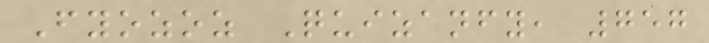Fyozoz Quizanfy, 757
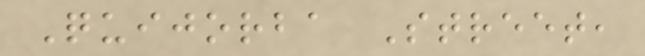Quijorba Street,
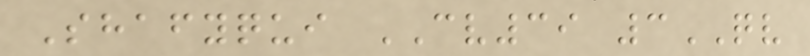Shafyqui CV39 3QV
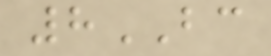8BC
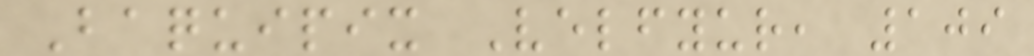Baquipix Velfyur, 109
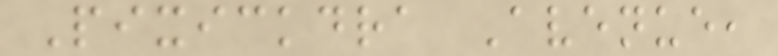Pixickdra Avenue,
